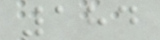184
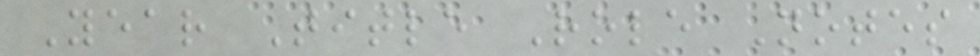Year Title Role Notes
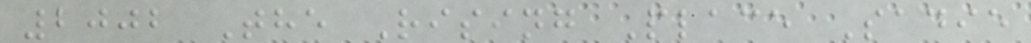2002 The Rising Place Sadie
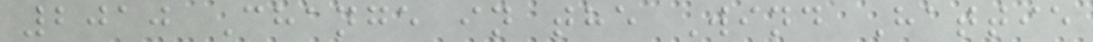2010 Change in the Wind Hattie
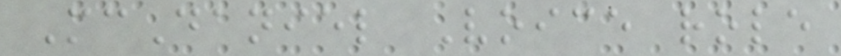McDaniel Voice role
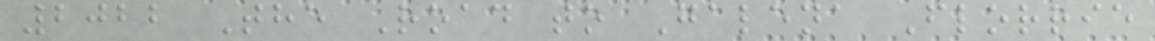2022 The Road to Galena Florrie
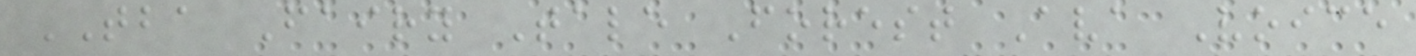TBA Fairy Tale Forest Ava Voice
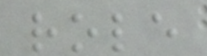role
